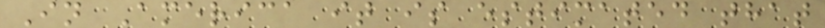In America it is estimated that
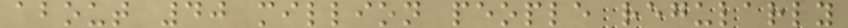about 40 million people regularly
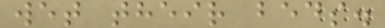wet their beds.
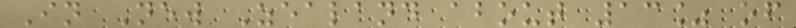In New Zealand about 13% of
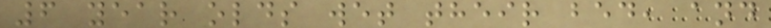6 year olds wet their bed, and
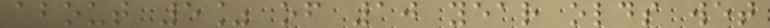about 5% of 10 year olds wet
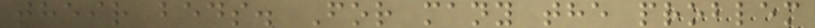their beds. For many the problem
